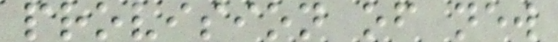provision of new
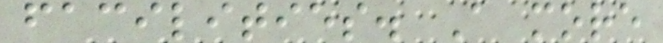facilities. A more
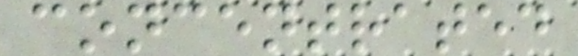concentrated
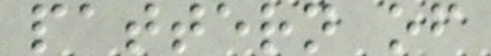pattern of
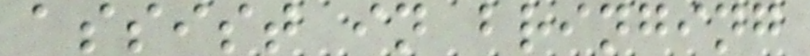assist in bringing
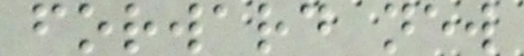forward new
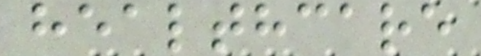healthcare
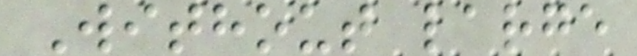Without large
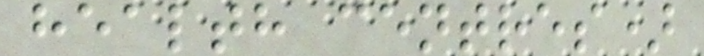health centres)
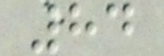84
